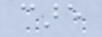care
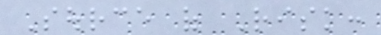Source of Risk:
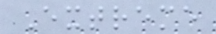Extreme
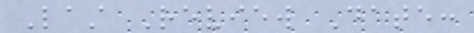Last Review Date:
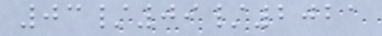03/09/2021
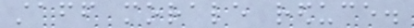staff morale reduce.
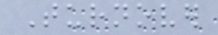Turnover
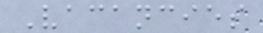Vacancies
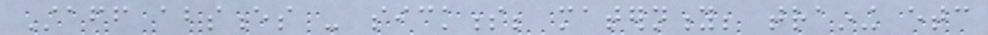Staff absences - sickness; maternity; training etc
